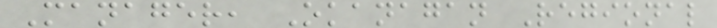Manager, Okanagan Regional
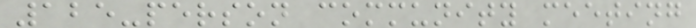125-person community meeting
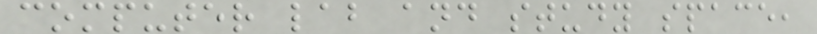computer lab and study space,
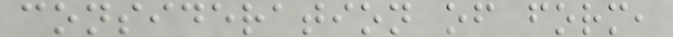consideration of form,
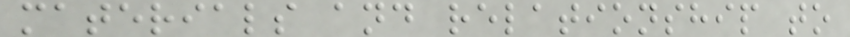materials and relationship to
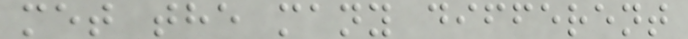met the many different
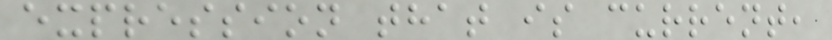expression that is current,
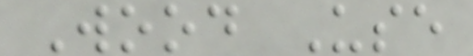Wood Use
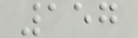157
